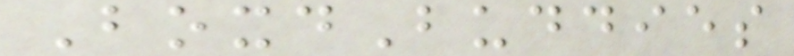BoxdBuddies
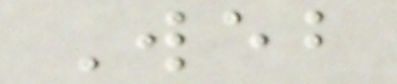Web
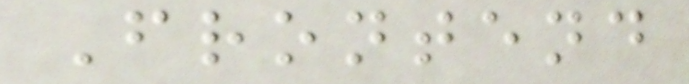Frontend
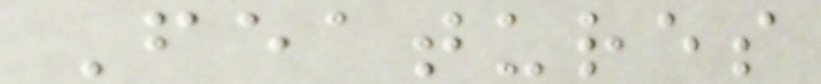Features
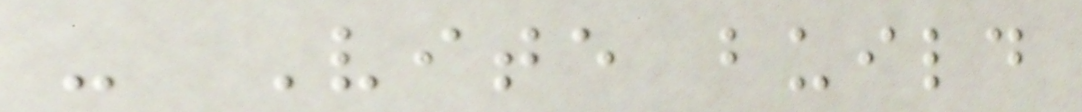- Vite build
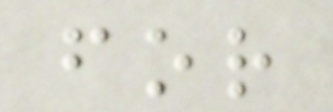for
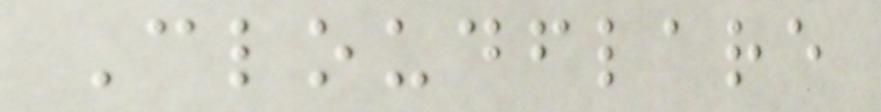Cloudflare
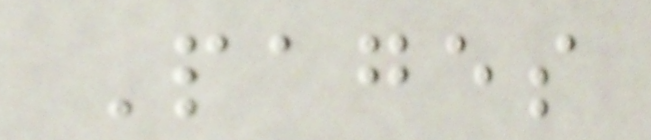Pages
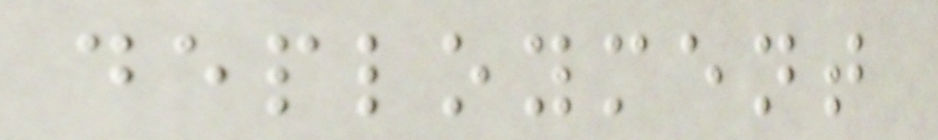deployment
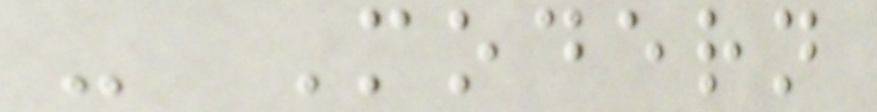- Modern
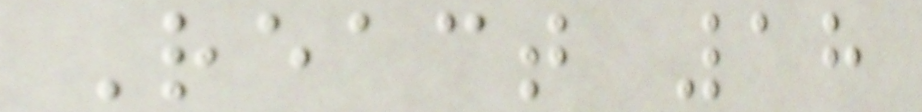React 18
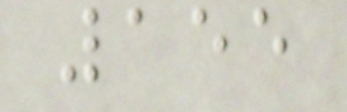155
